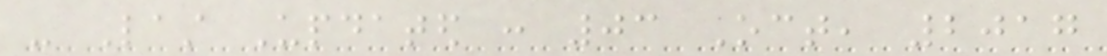- Last Updated : 03 Oct, 2017
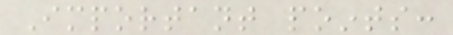Important points:
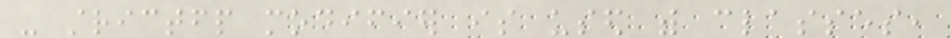- strictfp modifier is used with classes,
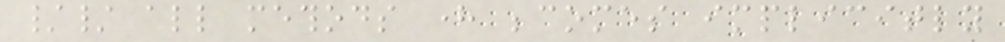// all methods here becomes implicitly
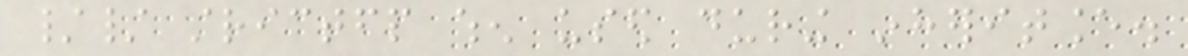// strictfp when used during inheritance.
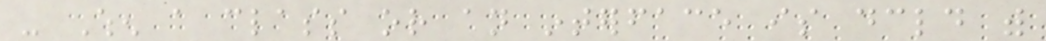- When a class or an interface is declared with
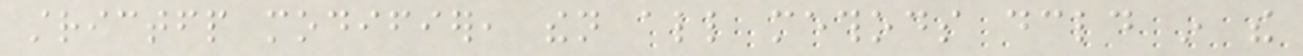strictfp modifier, then all methods declared in the
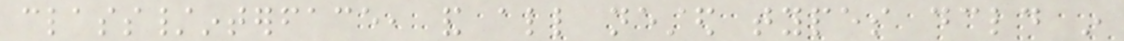class/interface, and all nested types declared in
